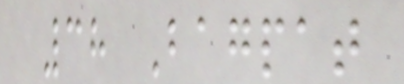38 Bagpat
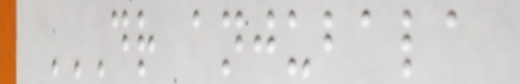DR ANJUBALA
